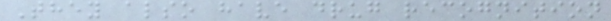They also have drug recognition
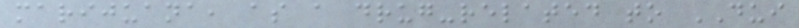marijuana, as a drug-related to DUI
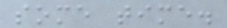some time.
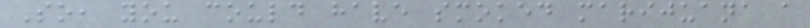So, you could have smoked marijuana a
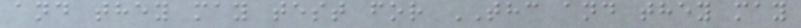and they may test for THC and they may
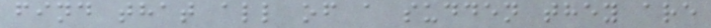find that all of a sudden they are
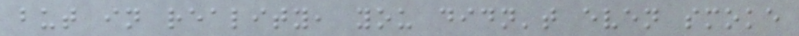but in reality, you didn't even smoke
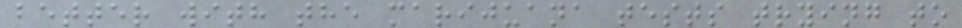better with the marijuana tests trying to
